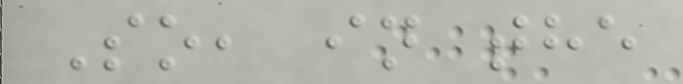So, in the
